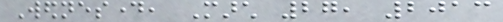Wednesday, March 27, 2013
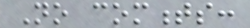No comments:
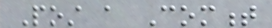Post a Comment
